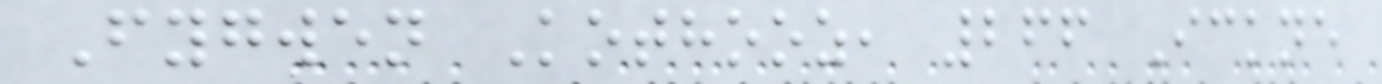Fygwen Kothooz, 266 Ickne
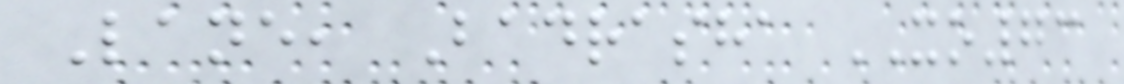Lane, Badrasha XO73
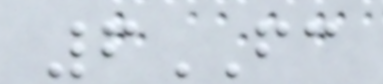6FC
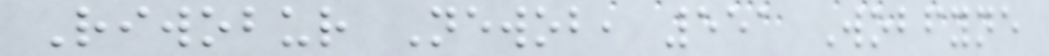Riwobur Newob, 551 Wobfyne
